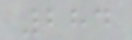284
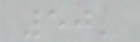50'
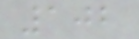102
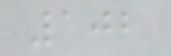102
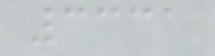3331
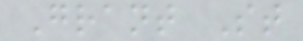Grant St
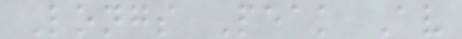Longs Peak Av
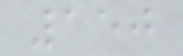150
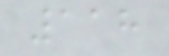118
